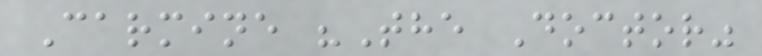Carmine "The Doctor"
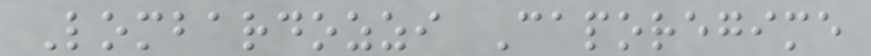Lombardozzi Caporegime
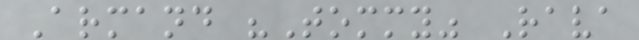Armand "Tommy" Rava
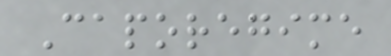Caporegime
